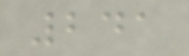241
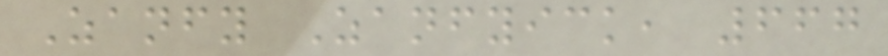Zanfy Zanfyick, 667
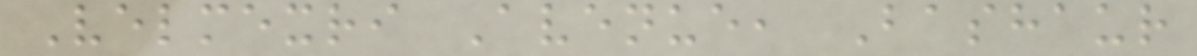Velmexri Avenue, Bashaur
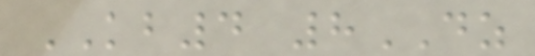KB4 8DZ
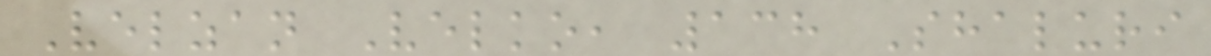Velzan Velko, 138 Shaluri
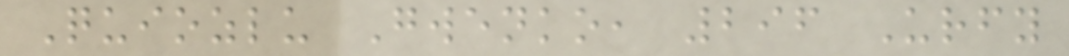Quiozlu Gwenko, 296 Urfy
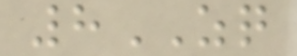8ZQ
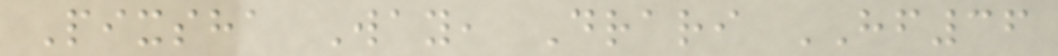Pixsha Way, Drari HF36
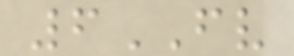6FV
